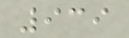939
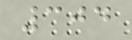304
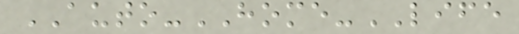AUTO-HOME-LIFE
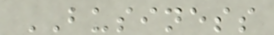BUSINESS
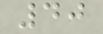40
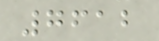7612
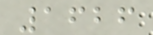1626
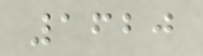1620
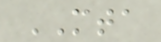MTA
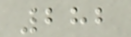282
